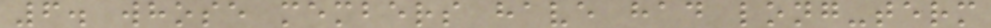6. whose members have had long-term
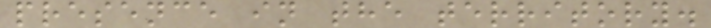presence in the territory.
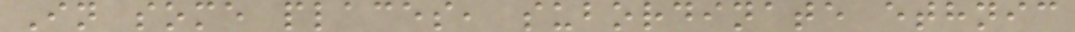In some places, subordinate ethnic
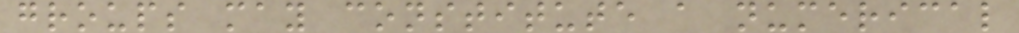groups may constitute a numerical
